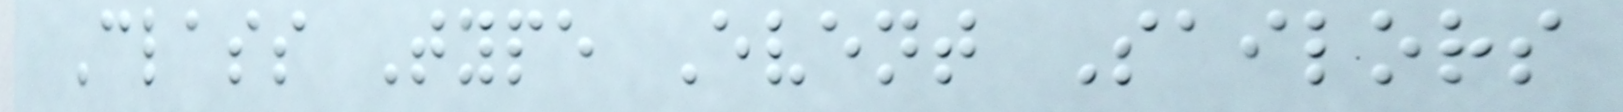Class Type Event Sailors
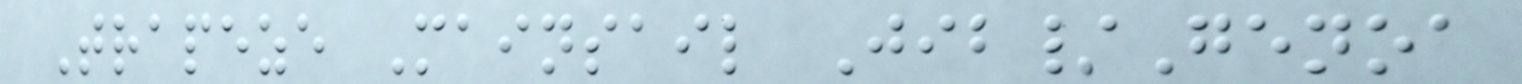Trapeze Mainsail Jib/Genoa
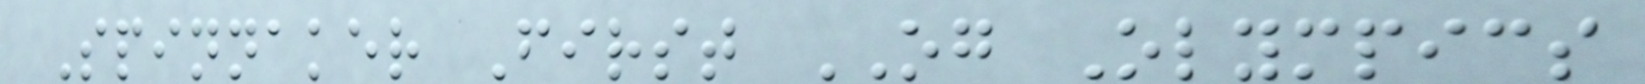Spinnaker First OG Olympics
